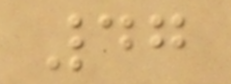47
